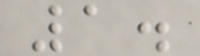1.
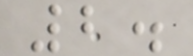2.
